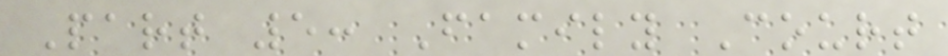Part 5: Family Court
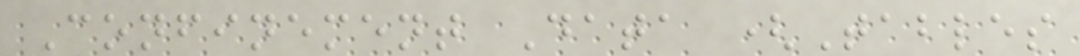Confinement Data (Tables
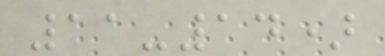11-14)
